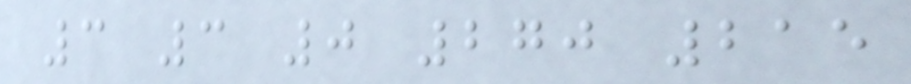3 3 0 270 215
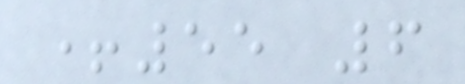+55 6
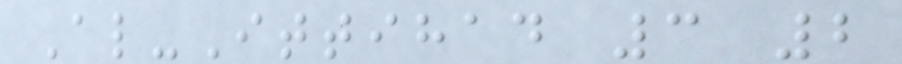Al-Ittihad 3 2
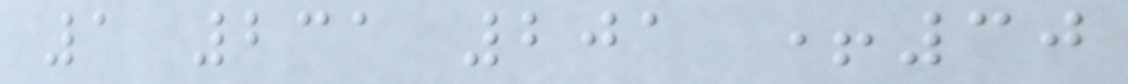1 231 201 +30
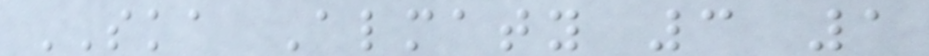SKA Almaty 3 1
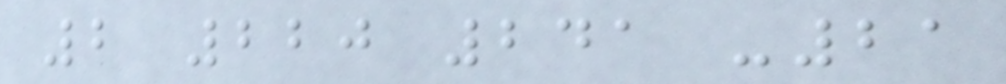2 220 241 -21
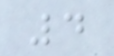4
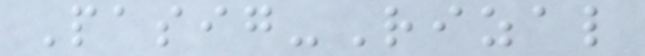Pasig-Rizal
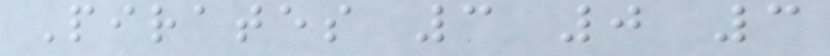Pirates 3 0 3
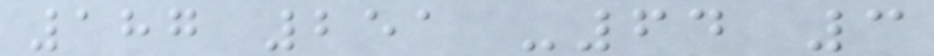187 251 -64 3
